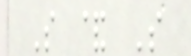S & S
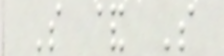S & S
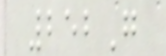252G
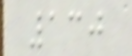130
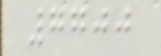7700
